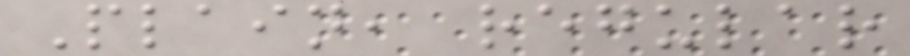Plain, regular
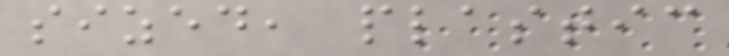sized, plastic
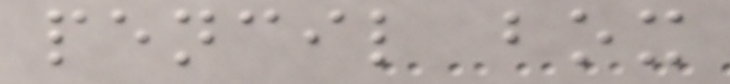pencil box
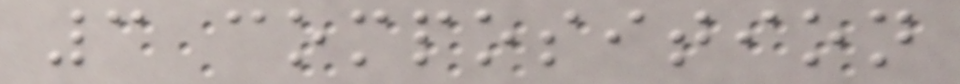3 composition
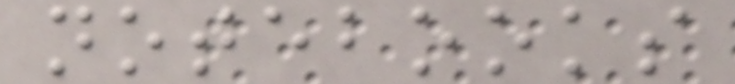notebooks
